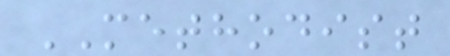METHODIST
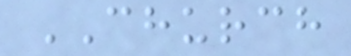CHURCH
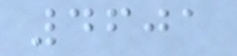4601
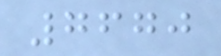7670
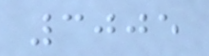3005
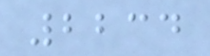2234
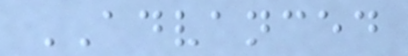ADVANCED
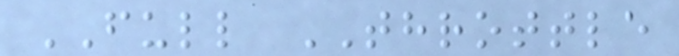FULL THROTTLE
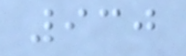930
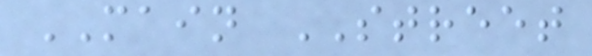MAIN STREET
